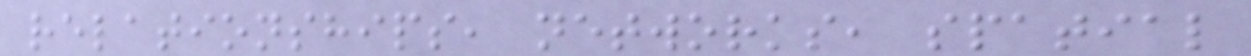relationships, networks, spatial
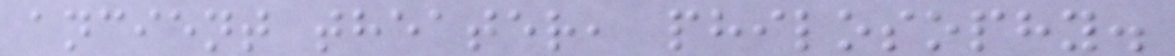ancient theater, philosophy.
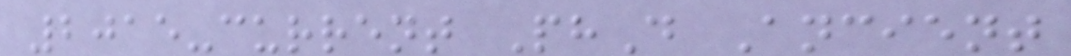2015-current PhD Ancient
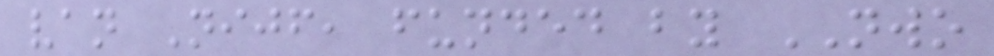van Nijf, funded by NWO
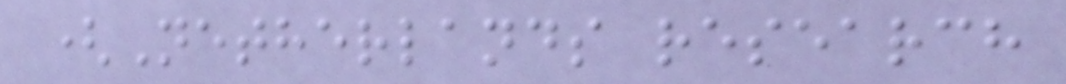(Netherlands research
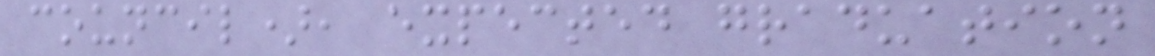council), expected graduation
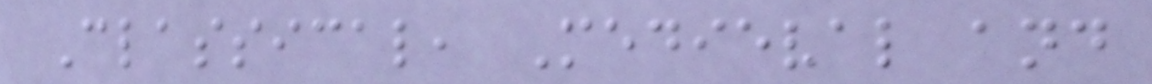Classical, Medieval and
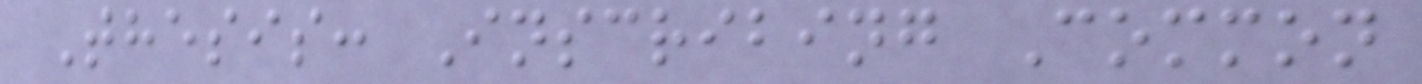Thesis: Inscribing Common
